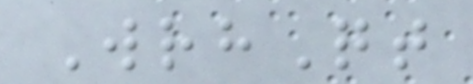WrhQt
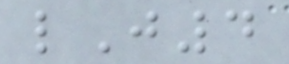lJ4
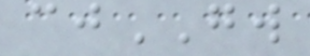cjGW
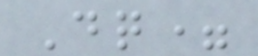Dq=
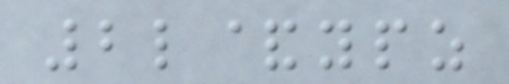2l&ypz
